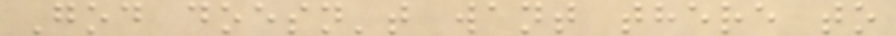God doesn't want there to
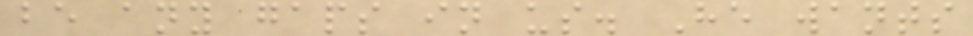be any gaps in us. He wants
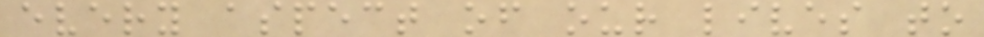every aspect of our lives to
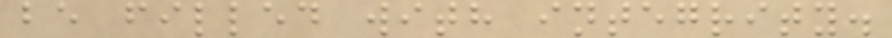be filled with integrity.
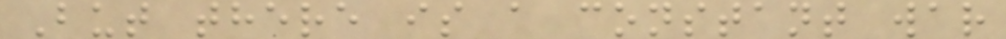But there is a constant war
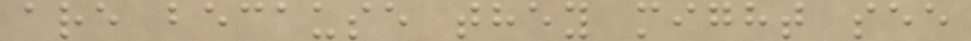are because they might see
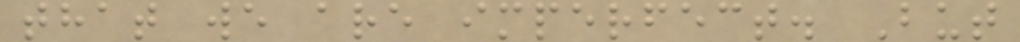that we are imperfect. But
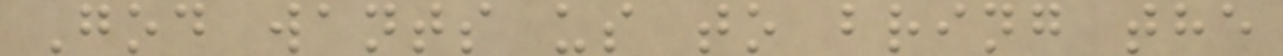God wants us to bring the
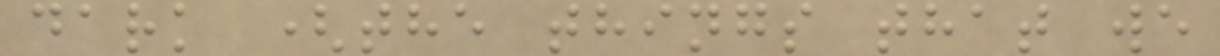dark (the things that we
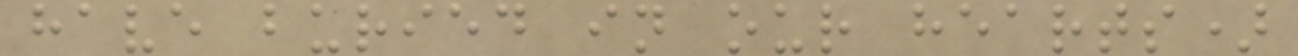have buried in our hearts)
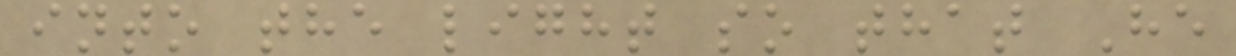into the light so that He
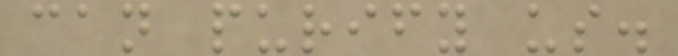can purify us.
